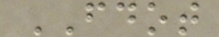FDOT
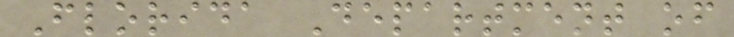Florida Department of
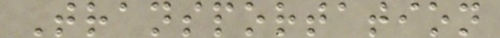Transportation
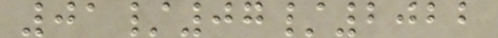01/07/2022
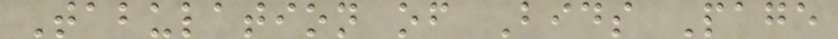Tabulation of Bids Page
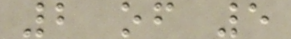2 of 5
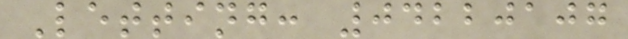Letting: 04220107
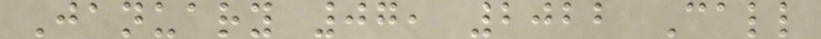January 07, 2022 Call
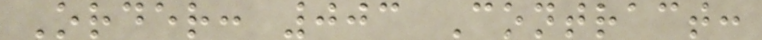Order: 003 Contract:
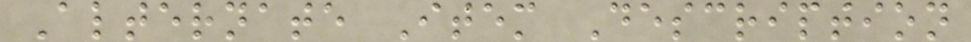Alternate Item Description
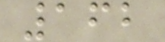162
